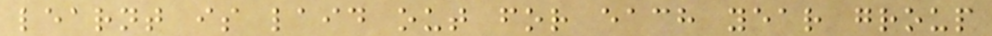learnt is laid out for each year group
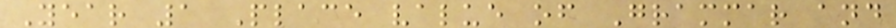Year 1 Place value of Grammar and
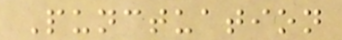Punctuation
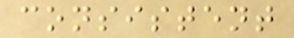consistent
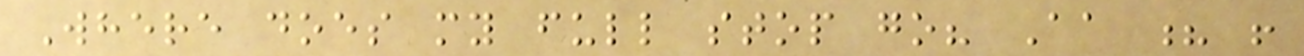Where does my full stop go? Aa ? !
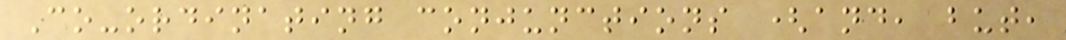Co-ordinating conjunctions (and, but,
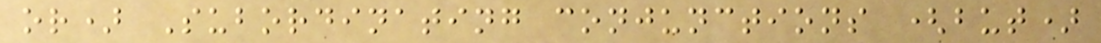or) Subordinating conjunctions (but)
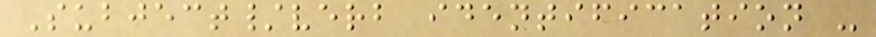Subject/verb identification -
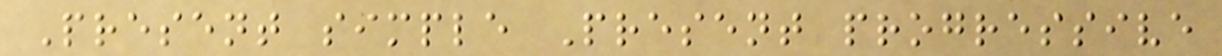Present simple Present progressive
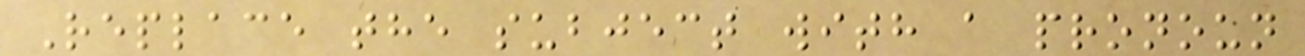Replace the subject with a pronoun
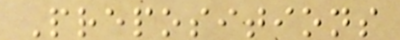Prepositions
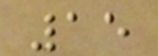15
